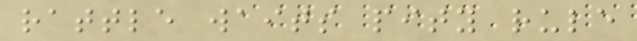rattle waits pity rule
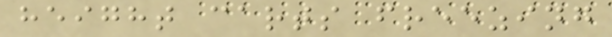height carts freezing
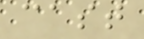cast
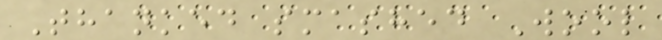Thanked smashed Wool
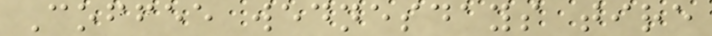Coffee wednesdays tire
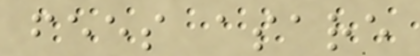fees asare
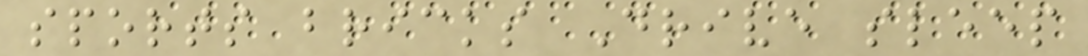sports bricks Drive sleep
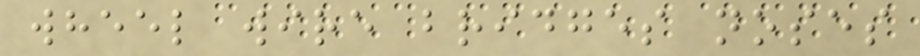wheel wire bridges noses
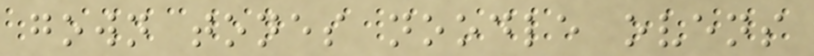gown tones noodle ovens
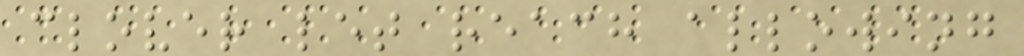clover let reach allowing
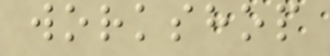workshop
